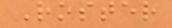Roster
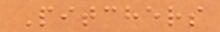Pitchers
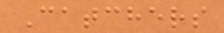Catchers
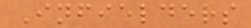Infielders
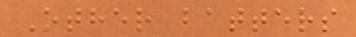Other batters
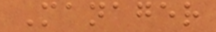Manager
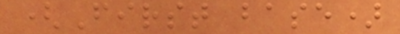(First base)
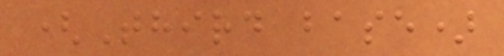(Third base)
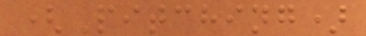(Pitching)
